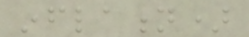inflation)
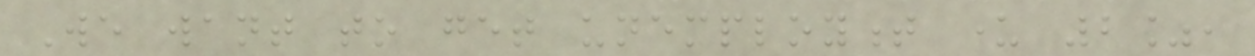We want to get unemployment under 2%,
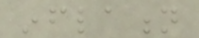inflation
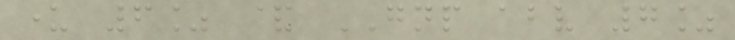under 6% & GNP above 7%
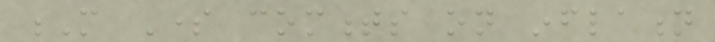M Some comments on inflation
